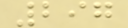297
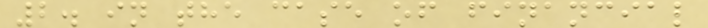2. in the case of financial
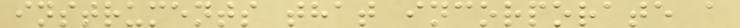instruments that incorporate a
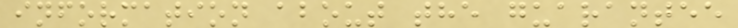information about the guarantee
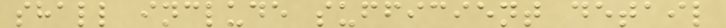shall include sufficient detail
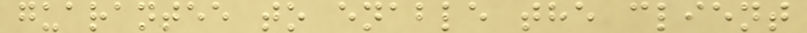guarantee to enable the client
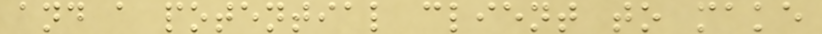and a potential client to make
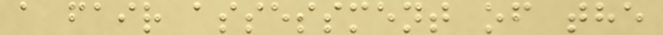a fair assessment of the
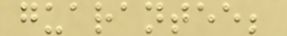guarantee;
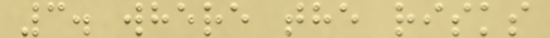3. where the risks
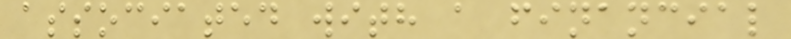associated with a financial
